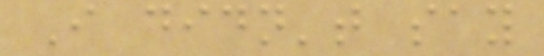I didn't say
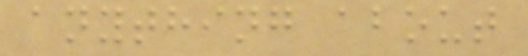anything about
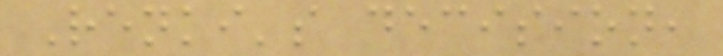Renki's decision,
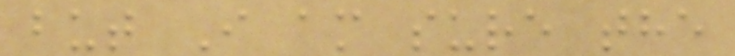but I am sure the
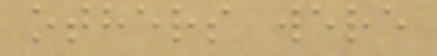others were
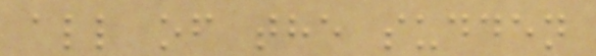all of the sudden
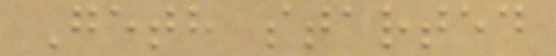Geth started
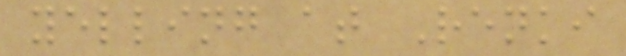yelling at Renki
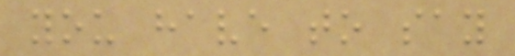you have to say
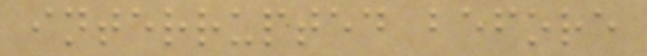interrupted before
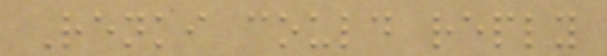Renki could reply
